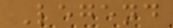Legend
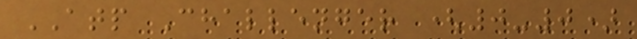ATP Challenger (0-0)
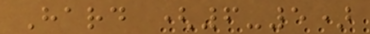Hard (6-5)
